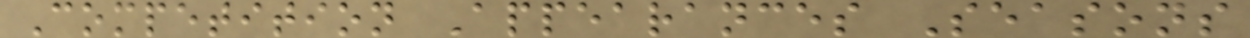Competition Appearances Seasons
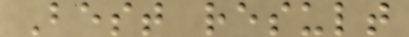Best result
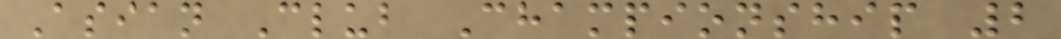Asian Club Championship 2
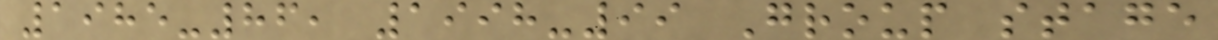1985-86, 1998-99 Group stage
